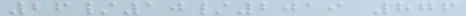26/10/2019 876
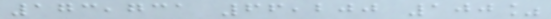173,731 66,200 100%
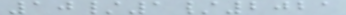10/1/2021
